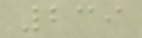239
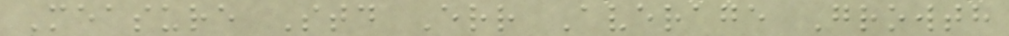Measure Std Err Average Growth
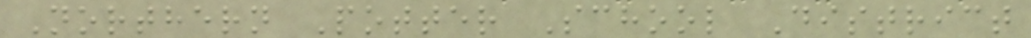Northern Potter School District
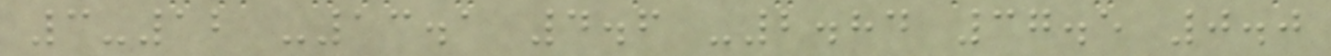3-12 -13.1 4.6 -2.84 37.5 0.0
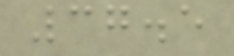37.5
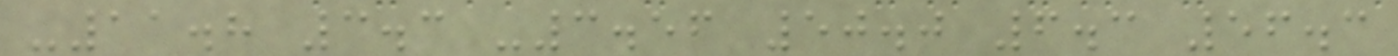-11.8 3.3 -3.56 50.0 6.3 56.3
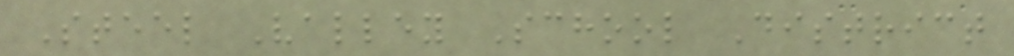Steel Valley School District
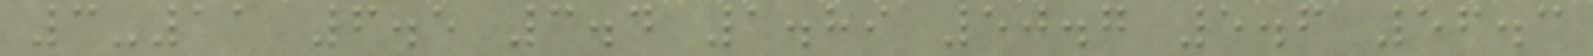3-11 6.5 3.4 1.89 50.7 5.6 56.3
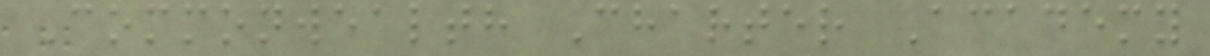Commonwealth Charter Academy
